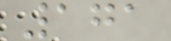171
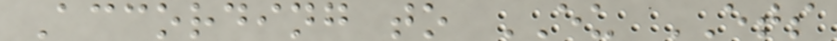According to EU ETS
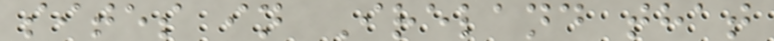sites in Ireland that
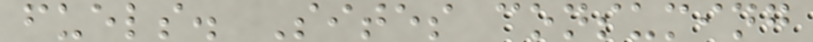fuels. Sites consuming
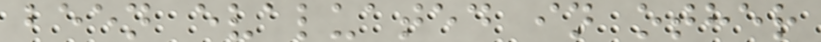been evaluated in other
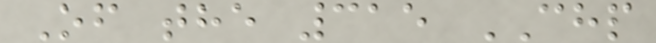Of the 315 CHP
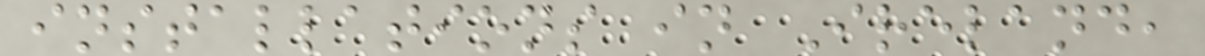installations in Ireland,
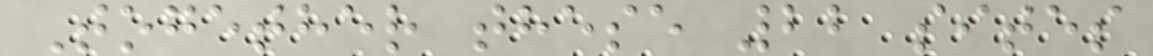Together these 22 sites
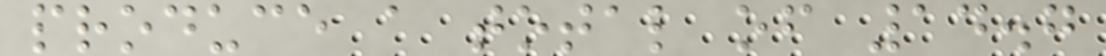produce a total of 14.7
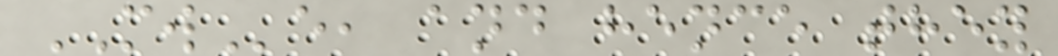MWe, and hence they
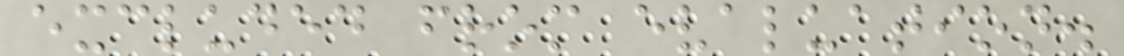excluded from evaluation.
